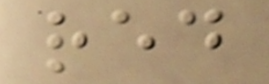red
